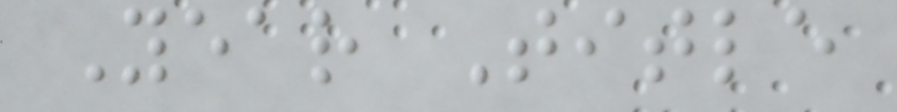Year Title
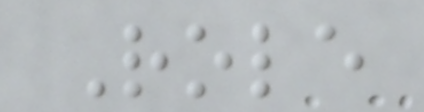Role
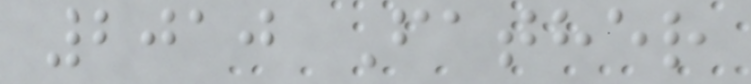2010 Father
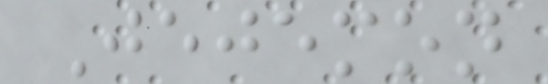Jejemon
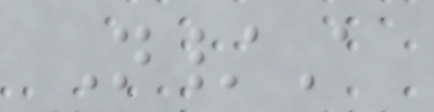N/A
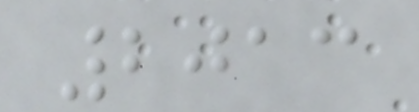2013
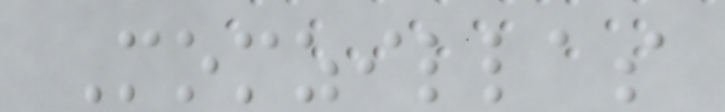Momzillas
